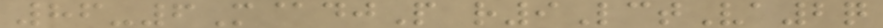86-6M@djP r9LctVa2q
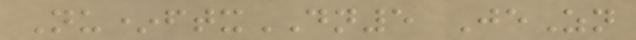Nu*ftxDN5 JeZn
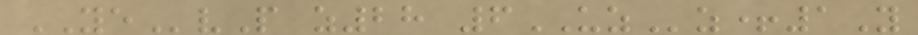YEvP z28 6UZz+1Y
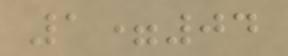1=04
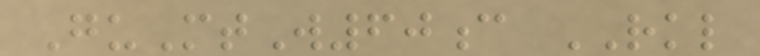GuMtW60c RKL
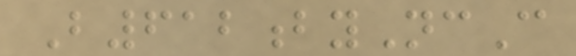B612byNcC
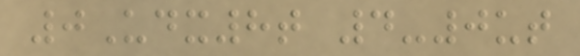0Udx8t 4-0ut
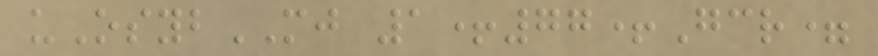uOsybMJ 1+77+Gcr=
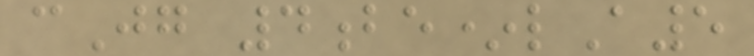cJg 4be*lA5
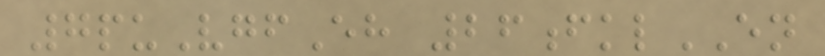7puVgfEh 26fklEN
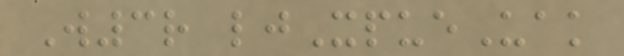W3r ljXpueUak
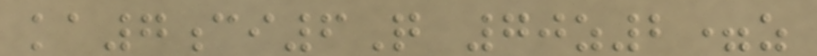ka7ci6Q 70z2=z
